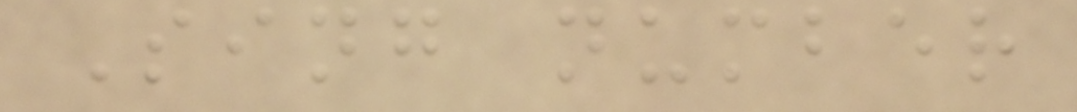Sing number
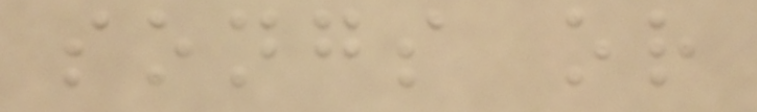songs or
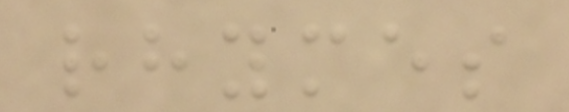rhymes
